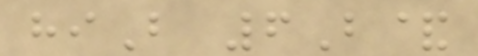hiB 6B&
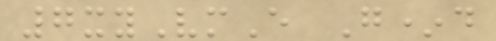7xyVmE G*d
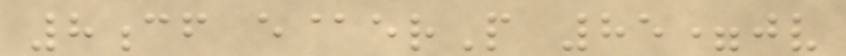8cf e@erP 85=jv
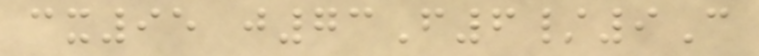cx95 j73F6/9C
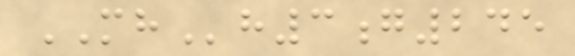MHh3g245
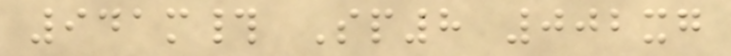941m# Sp8 002xg
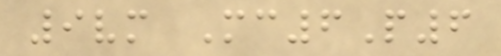9vm Mc6P6
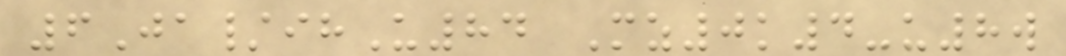6Ja/ihU84 Mz0k4-u8w
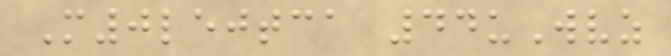M0lejtca 44uWvz
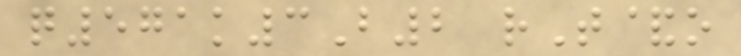q571k3B2 rT&o
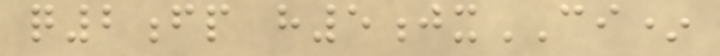q2fp h5jxCI*
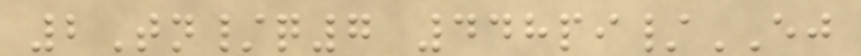2Tn/q7 448pi/EJ
